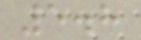5.8
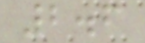2.6
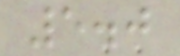5.0
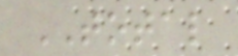TOTAL
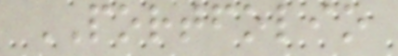PORTFOLIO
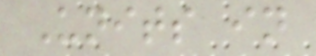Units in
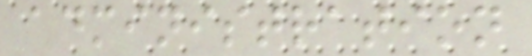administration
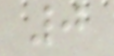0
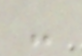-
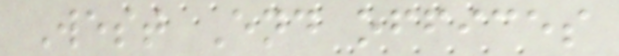West End offices
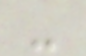-
